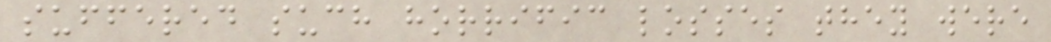suffered such horrific losses they were
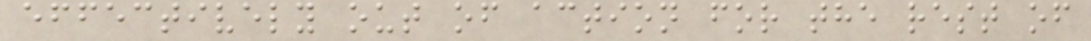effectively out of action for the rest of
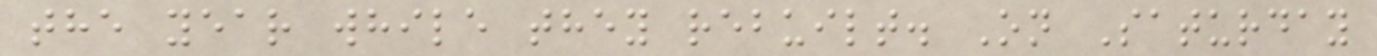the year while they rebuilt. On Saturday
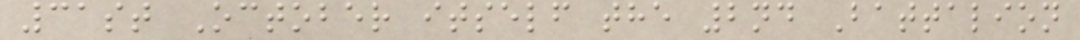31st October itself the 2nd Battalion
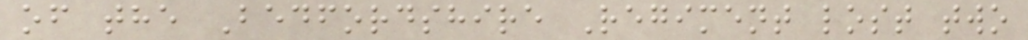of the Bedfordshire Regiment lost two
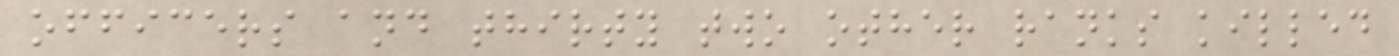officers and thirty two other ranks killed
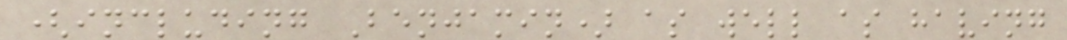(including Benjamin) as well as having
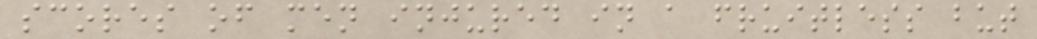scores of men injured in a fruitless but
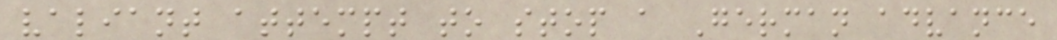valiant attempt to stop a German advance
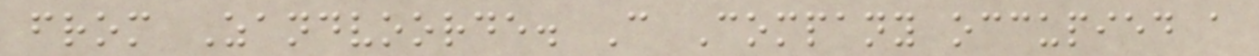from Zandvoorde. C Company occupied a
